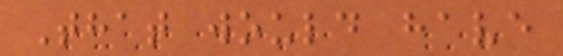That would have
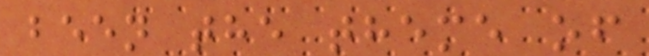been the theme of
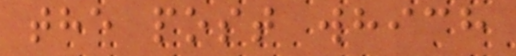the post which
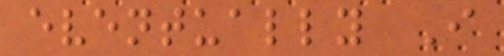eventually I
